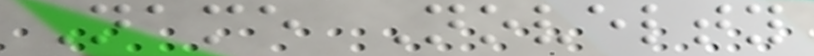Name Novelty
